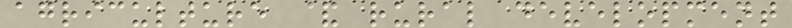agriculture & rural development
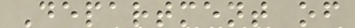Department of
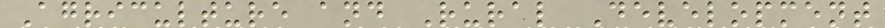Agriculture and Rural Development
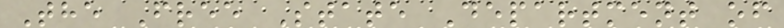The Free State Department of
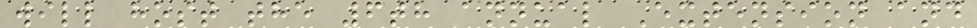will host the 6th annual Extension and
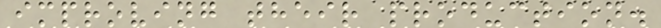improving their production.
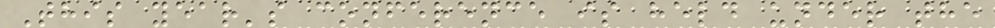This year's conference is held under the
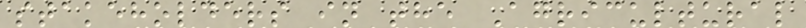stakeholders in the Agricultural
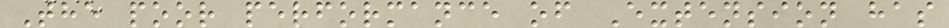The poor performance of Extension has
